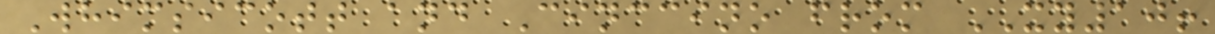Whimsicott and Cinccino from XY10!
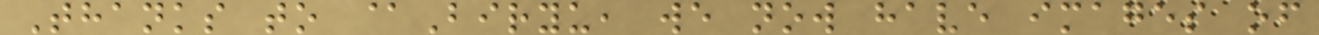Thanks to @Biryu, we now have images of
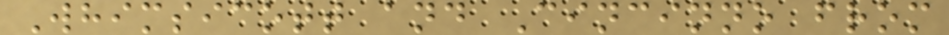Whimsicott and Cincinno from
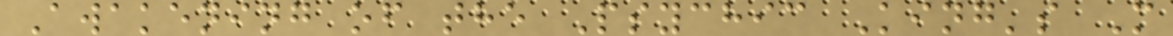Awakening of the Psychic King's M
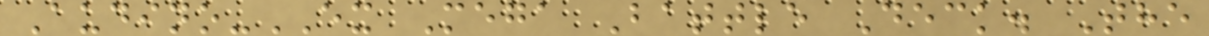Audino-EX Mega Battle Deck. The
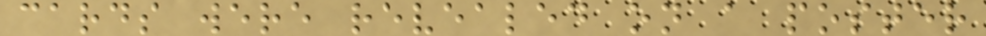cards were revealed on a poster
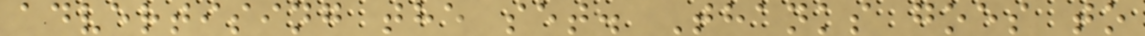advertising the set. Thanks goes to
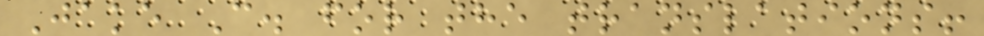Jake C. for the translations!
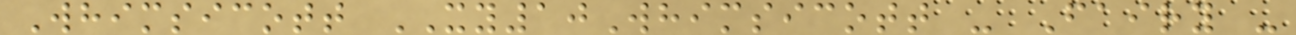Whimsicott XY10Whimsicott - Fairy -
